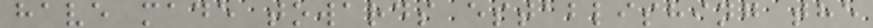have made towards establishing the
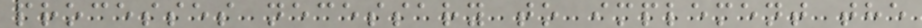processes necessary to implement the
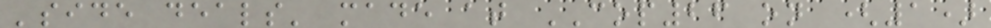'side deals' made at COP26 on (1)
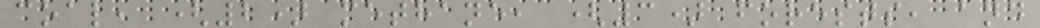coal, (2) methane, (3) forests, and
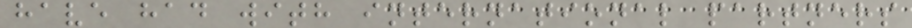have had with international partners
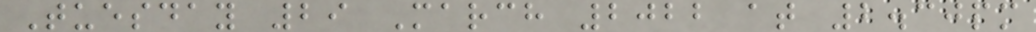Tuesday 29 March 2022 at 2.30pm
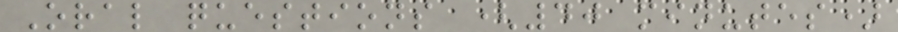Oral questions (40 minutes)
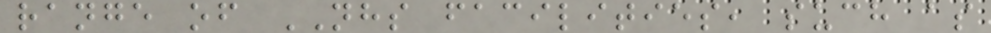range of NHS facilities, such as
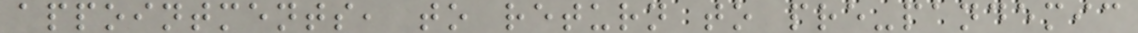appointments, to return to pre-pandemic
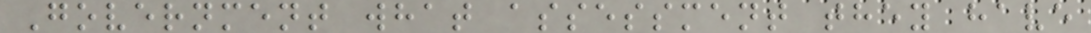Government what assessment they have
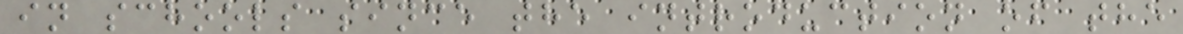in schools since the introduction of the
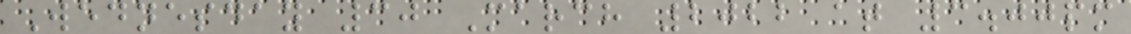Wednesday 30 March 2022 at 3.00pm
